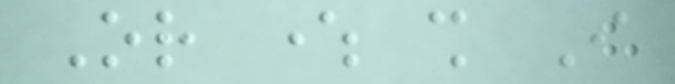Or where shall I
